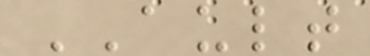AULT
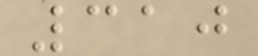310
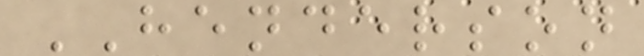HENDERSON
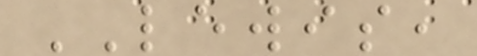LEWIS,
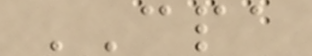CPA
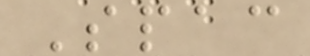Spac
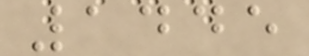1445
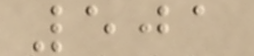501
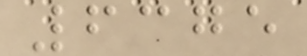6375
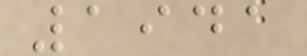1941
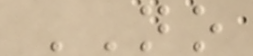NO
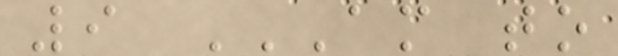9 AM TO
